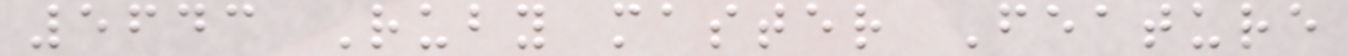5643 Ruby master Feature
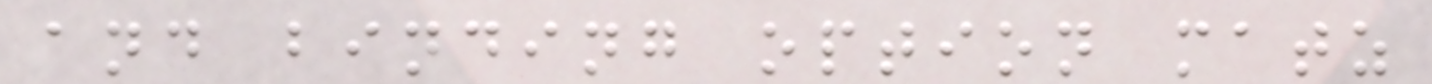and binding option matz
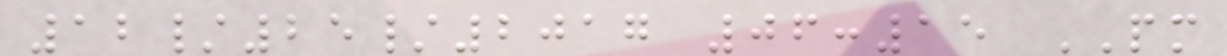12/25/2017 06:15 PM
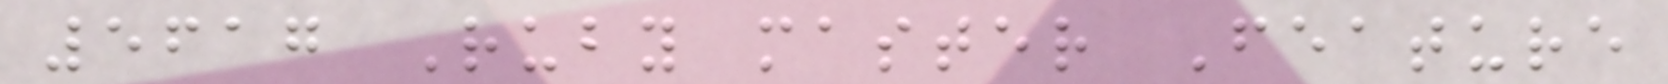5617 Ruby master Feature
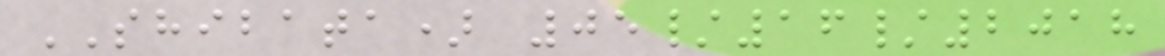SHIBATA) 05/16/2018
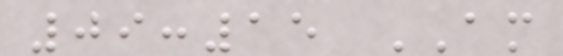09:15 AM
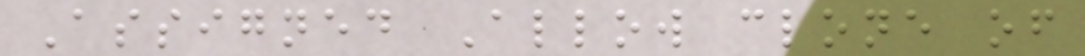Assigned Allow clone of
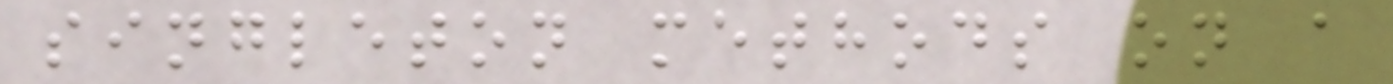singleton methods on a
